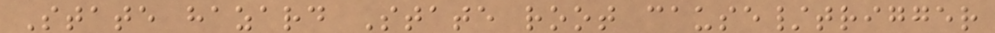State hazard State root cause/trigger
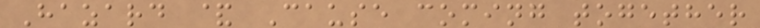Hazard & Cause coming together
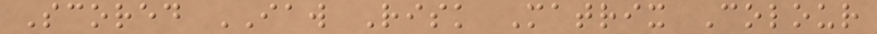Scored IAW Risk Matrix Colour
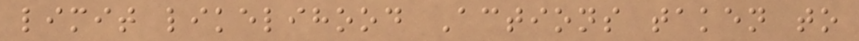limit likelihood Actions taken to
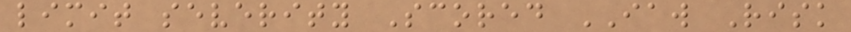limit severity Scored IAW Risk
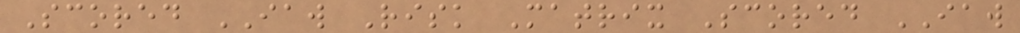Scored IAW Risk Matrix Scored IAW
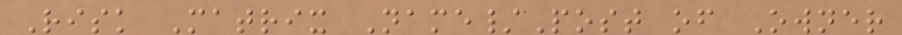Risk Matrix Name/Post of Owner
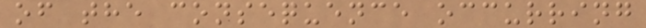of the consequence occurring
